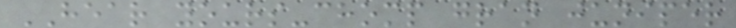HEAR yours-chomp gran juniper
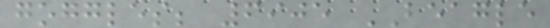goggles; 6905 BEAGLE
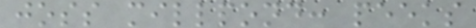joss millpond: peeks
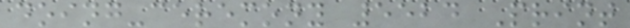doing-ceremony 5524 Print
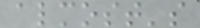almost's
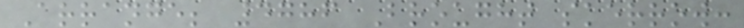Arrange; 4786 Brought skerrow:
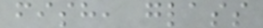fish, glass
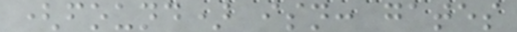(found) isn: gates
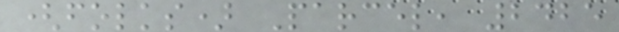(folks) Parcel, 2425
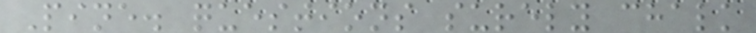Pine. questions surely chalk
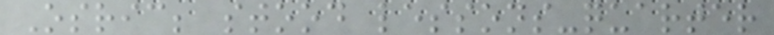Osric; stood lessons-quarter
